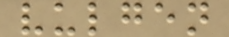vulgen
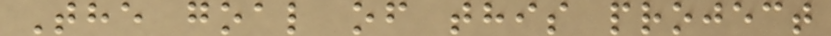The goal of this project
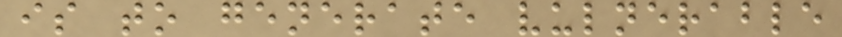is to generate vulnerable
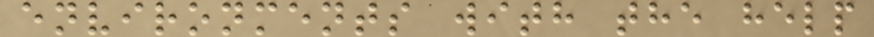environments with the help
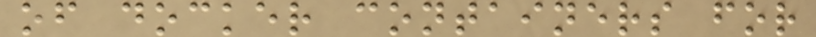of docker containers for
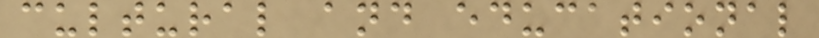cultural and educational
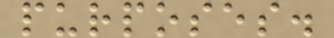purposes.
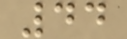44
